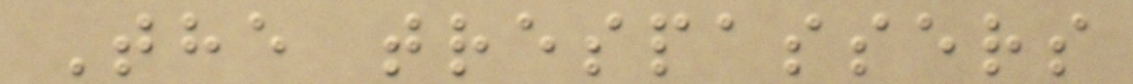The trespassers
